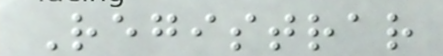Registrar
